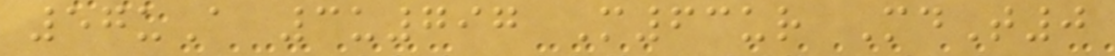57uA 3u797 M63ur MdT0
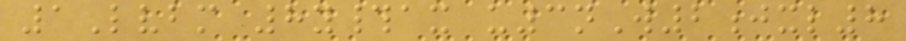1Lvbm 8y#ax u3nW2jxl8
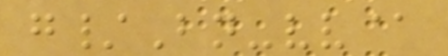g/Bn-vv@
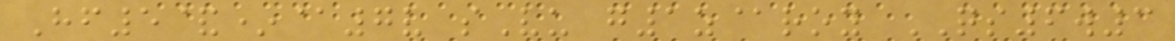Hf5&*@7v sVu g1z@roy QS6w3
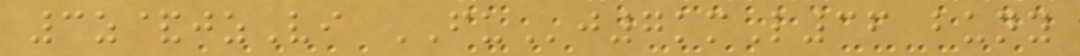3z&jzVi FUj7kmL36 buny
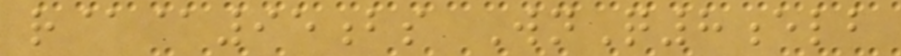r@@95bs WnQ8elb
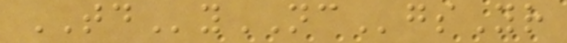TDyNCgsYr
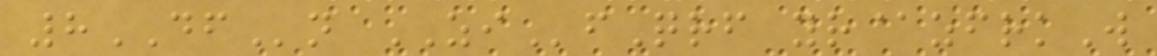8DFn ZIfQrf yr@zfrkW
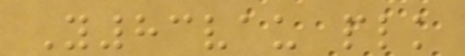Y83vau plk
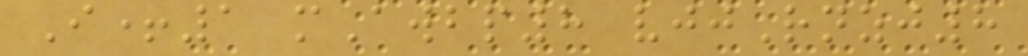I+1 mAwbp8 vjjRnzj8
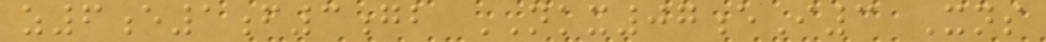z6e1f3gb NKX07eI3 Xns
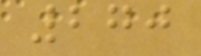270
